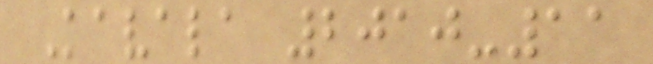Kavala 2010-11
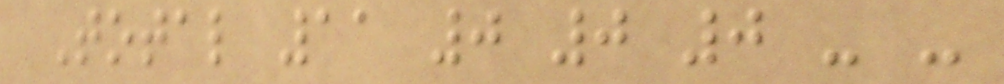Total 11 0 0 0 - -
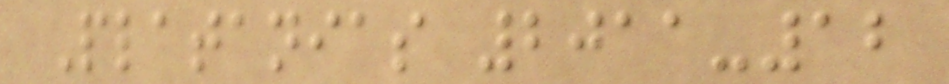Platanias 2011-12
